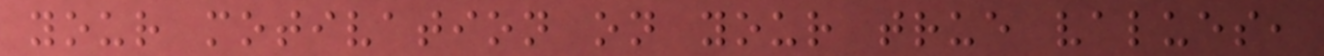your motivation on your true values,
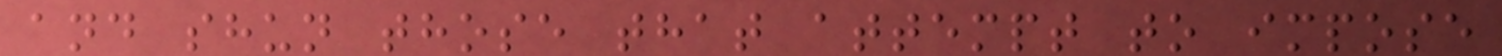and shun those that attempt to impose
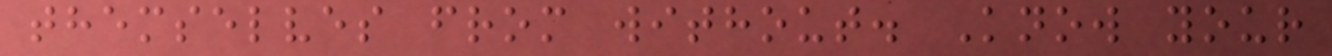themselves from without. Know your
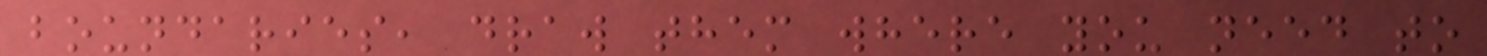boundaries, draw them where you need to
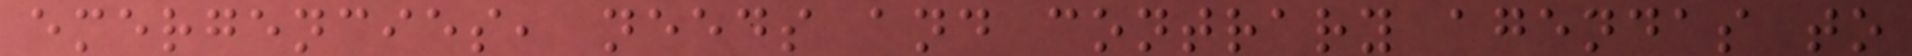emergencies, needs and contrary agendas to
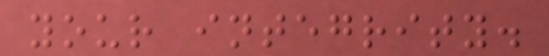your integrity.
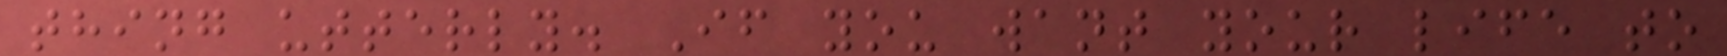thing utterly. If you want your life to
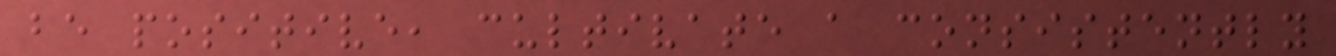be positive, cultivate a consistently
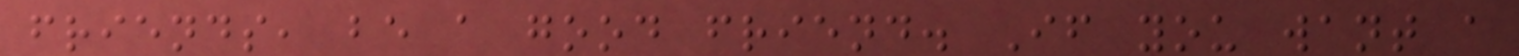friends, be a good friend. If you want a
